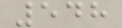548
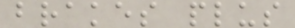brakes plus
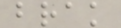brak
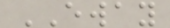EWAY
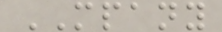MPANY
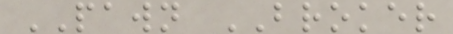PAWN BROKER
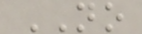NO
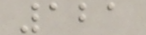121
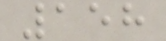158
